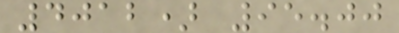4012) 95.00
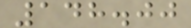148.00
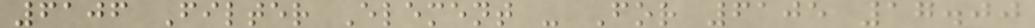6106 Filter Element - For 6105 17.00
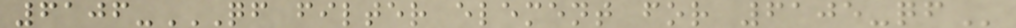6106-QF FILTER ELEMENT FOR 6105-QF
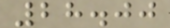28.00
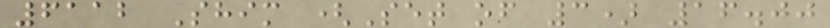6112 Shim (Set of 3) 16.00
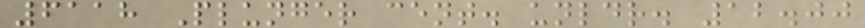6118 Plunger cent. unldr. 12.00
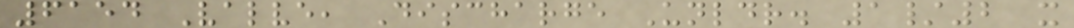6154 Valve, Discharge Unldr. 1/2 x
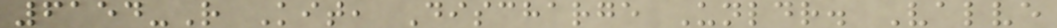6154-R Kit, Discharge Unldr. Valve
